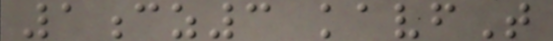1cz3 kavfT
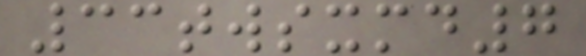33twsxmd7
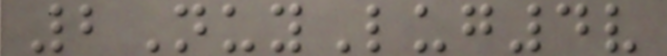2NuyLug4v
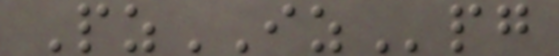PzIZpg
